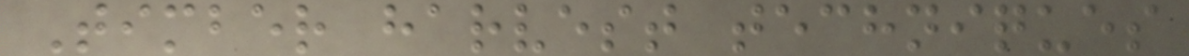Timber harvest techniques
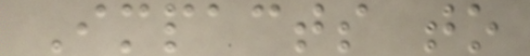Impacts to
